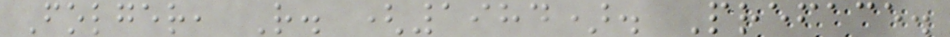Folger, R. (1984). Preface.
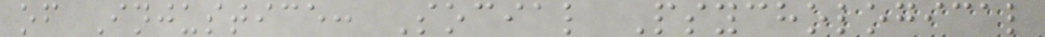of Injustice: Social Psychological
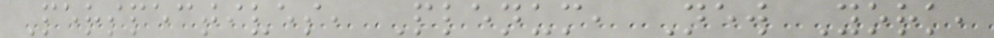Perspectives, Plenum, New York,
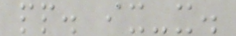pp. ix-x.
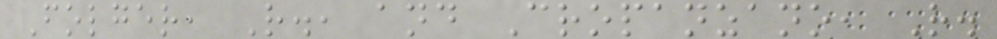Folger, R., and Cropanzano, R.
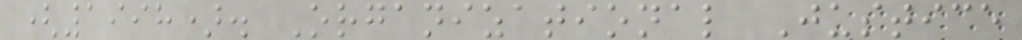(1998). Organizational Justice
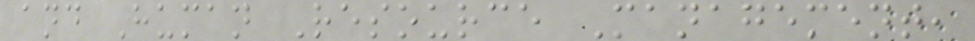and Human Resource Management,
